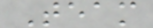Team
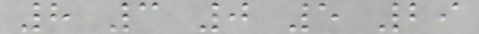8 3 0 5 29
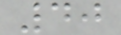40
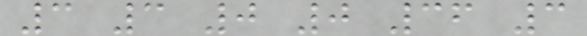3 3 0 0 36 3
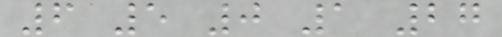6 5 0 1 27
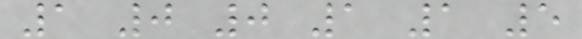1 0 0 1 1 5
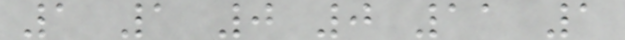1 1 0 0 11 1
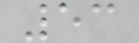53
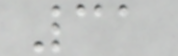31
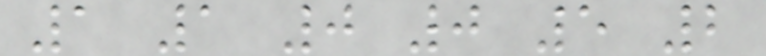1 1 0 0 5 2
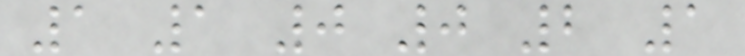1 1 0 0 2 1
